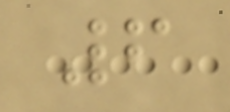6
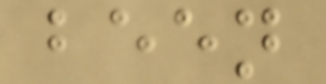been
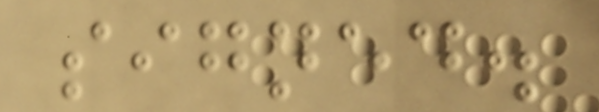signed.
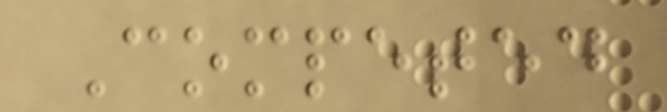Competed
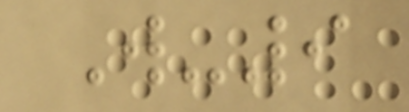W-9
